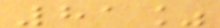81%
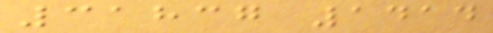31837 1414
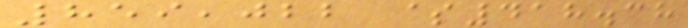859,022 $418.38
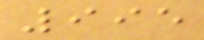995
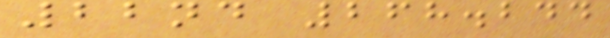22nd 268.244
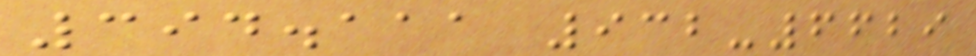394.111 932-6629
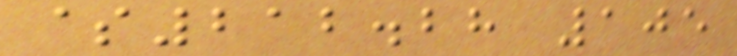$212.28 105
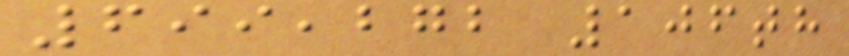699,272 106th
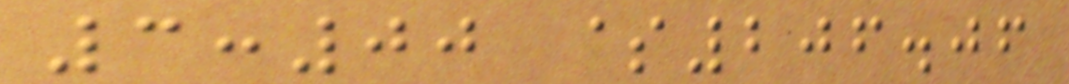3:00 $206.06
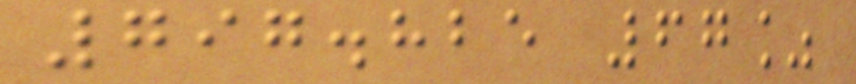797.825 67%
